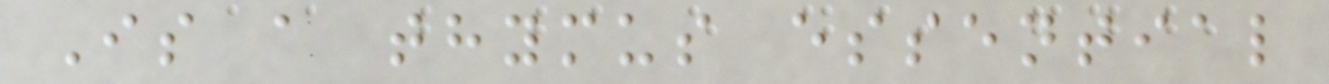Is a thymus essential
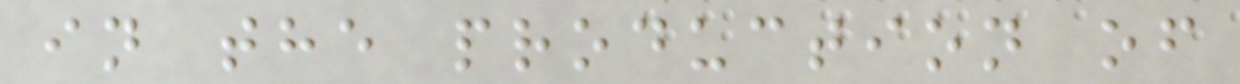in the production of
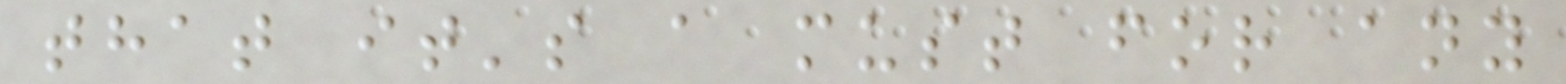that it's a must for any
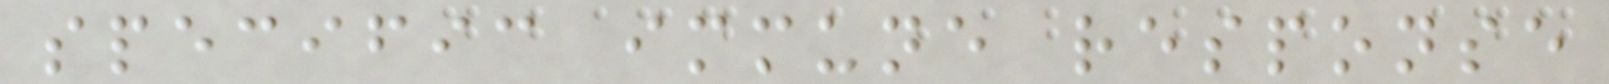specific immune response
